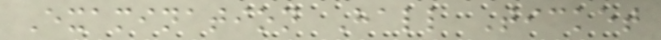Examination Hall Ticket
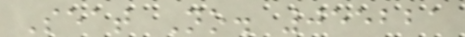Seat No. 055221
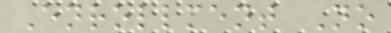Enrollment No
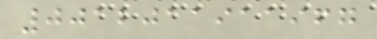0012011911967
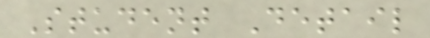Student Detail
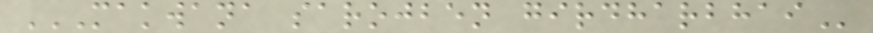MAKWANA SAROJBEN GIRDHARBHAI
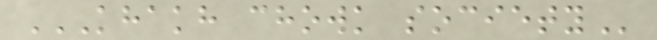KHAKH CHOWK SOCIETY
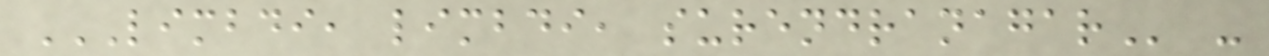LIMBDI, LIMBDI, SURENDRANAGAR -
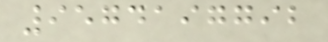9574197792
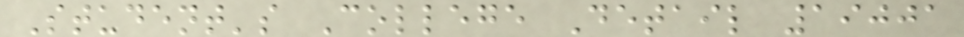Student's College Detail 19001
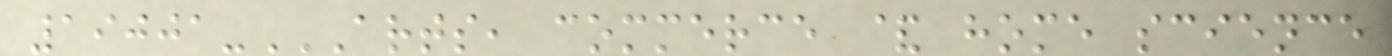19001-ARTS, COMMERCE & HOME SCIENCE
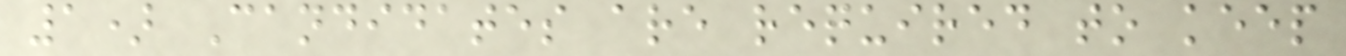1) Candidates are required to keep
